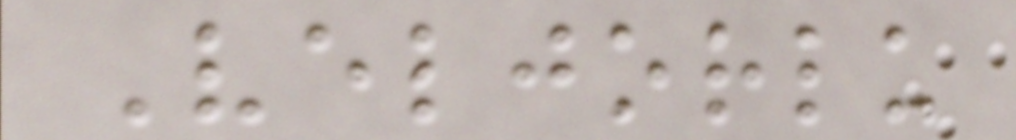Veljorlu
